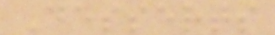Desserts
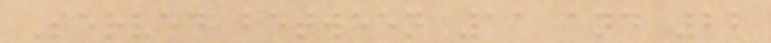Served between 11 and 22
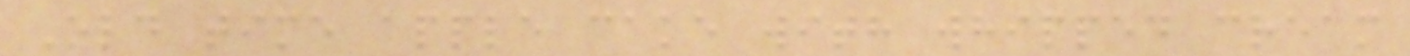Old time apple cake with whipped cream
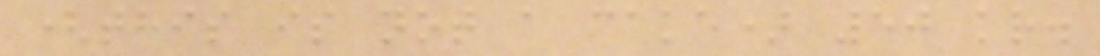(this is not a cake) 50 kr.
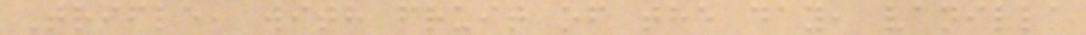Trifle, with fruit of the day, vanilla
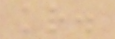kr.
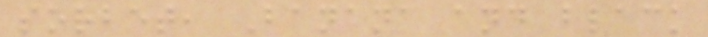sorbet, Banana and black
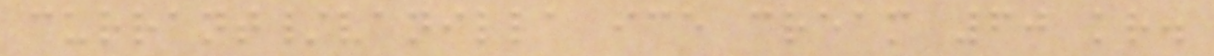currant/vanilla ice cream 60 kr.
